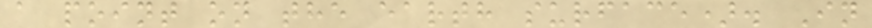a point on the earth surface). In
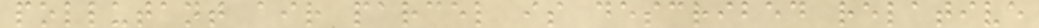pollutant air parcel is described relative
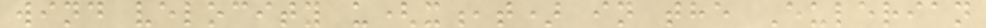wind velocity u(x,t) in the Eulerian
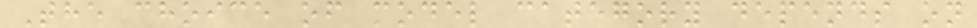The choice of model category depends on
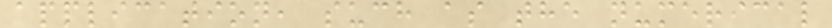application, such as the numerical
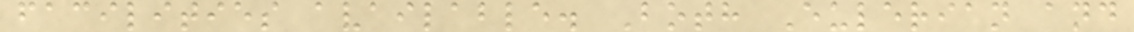facilities available. Both Eulerian and
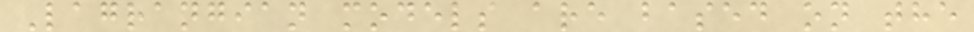Lagrangian models are based on the
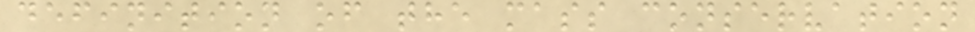definition of the mass conservation
